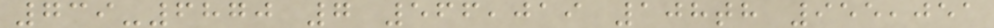739-6870 7 566,019 108th 955,051
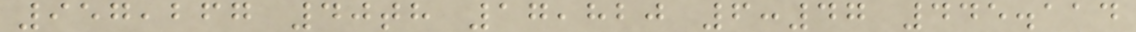957,267 40th 17,820 6:47 445.114
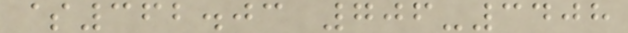$362.03 706-3408
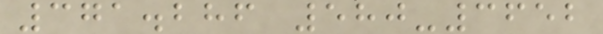371.286 580-3652
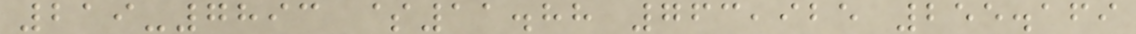219-7893 $11.88 763,925 255.169
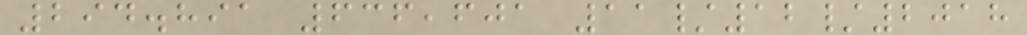294.891 636,601 11/12/2018
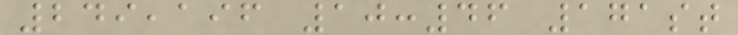249,196 10:46 171st
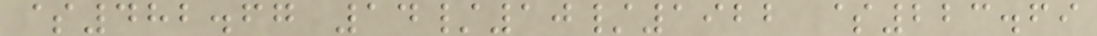$482.67 14/10/1922 $223.69
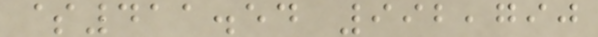$411.54 992,790
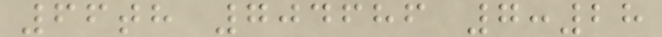66th 704686 7:28
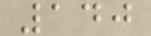140
